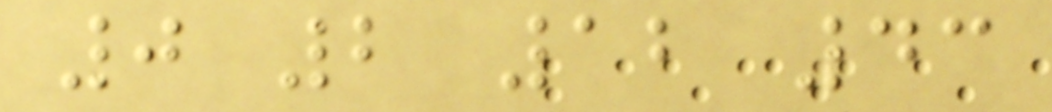0 2 12 43
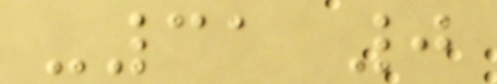-31 0
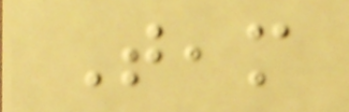Team
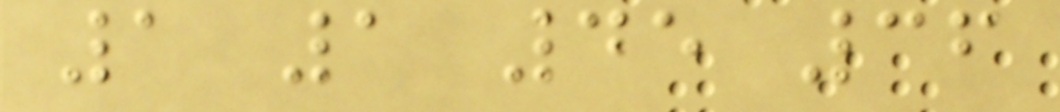1 1 45 36
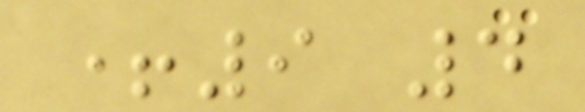+9 4
